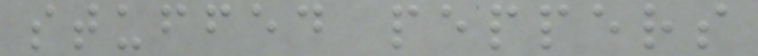stuffed peppers
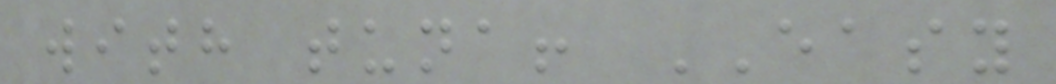with tuna! EASY
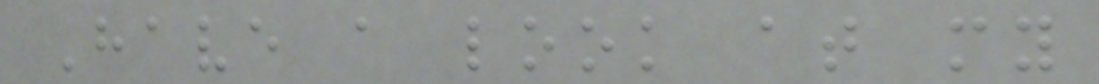Have a look at my
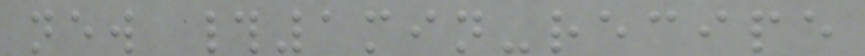new #1min-recipe
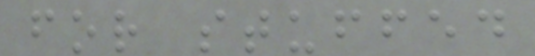for stuffed
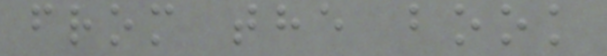from the book
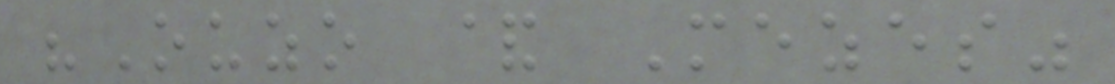"Ouzo & Mezes"
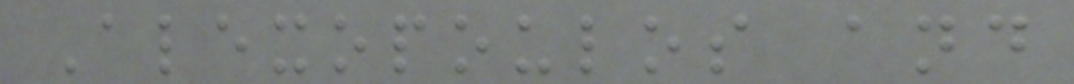Alexopoulos and
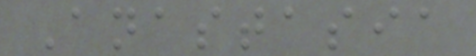Anastasia
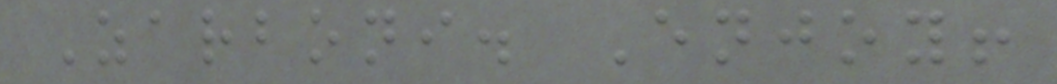Zarboni. Enjoy!
